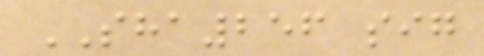SHA256 sig
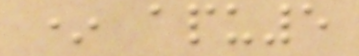* apu5
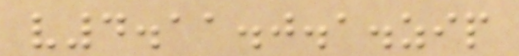v4.11.0.1.zip
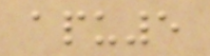apu5
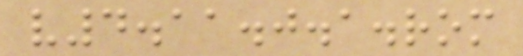v4.11.0.1.rom
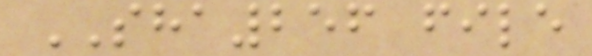SHA256 file
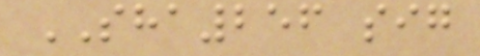SHA256 sig
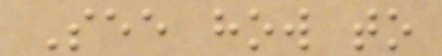See how to
